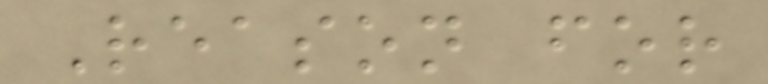Reason for
